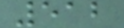512
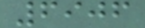6906
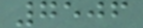7506
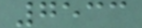7533
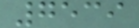7539
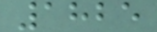1825
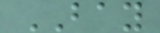BAY
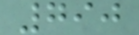790
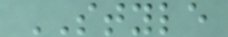STYLE
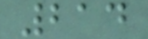214
